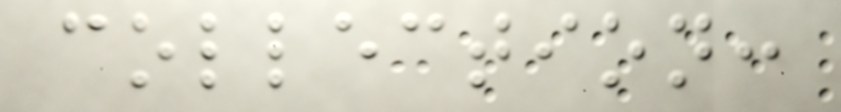collection:
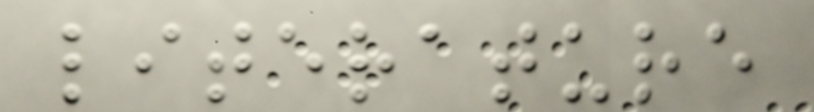literature
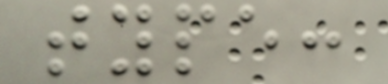type:
